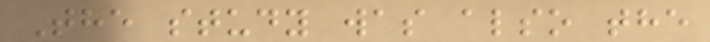The study was also the
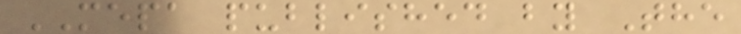MEPA published by The
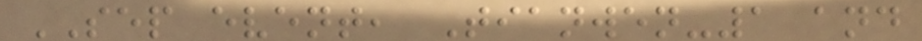SEP event, Tianwen-1 and
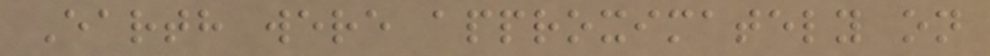Earth were approximately on
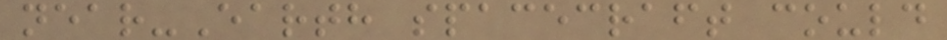near-Earth spacecraft could
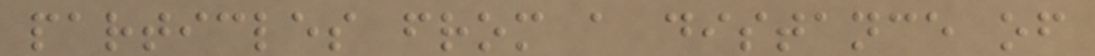particles from a distance of
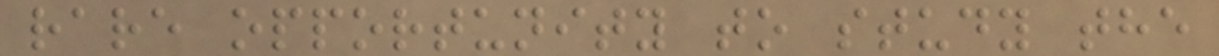rare opportunity to study the
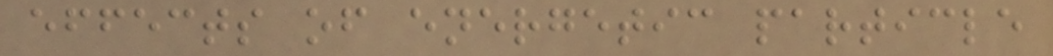effects of energetic particle
